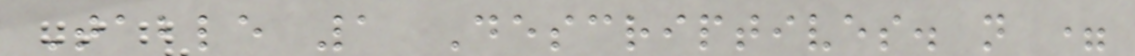Table 1 Descriptives. n =
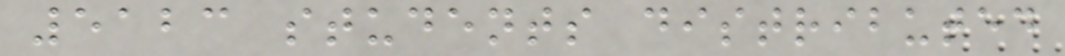5123 students distributed
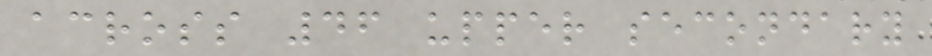across 46 upper secondary
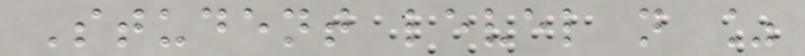Student level n %
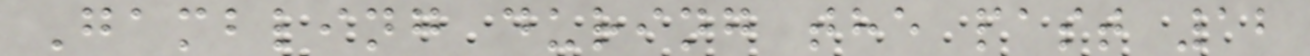Gambling during the past 12
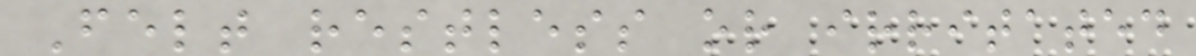Felt restless or irritated
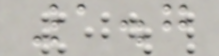1.7
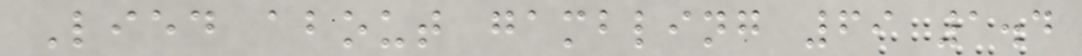Lied about gambling 69 1.4
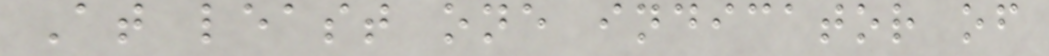At least one indicator of
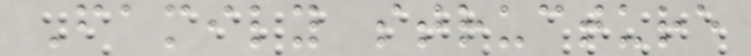Family structure
